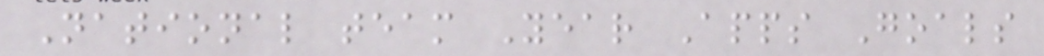National team Year Apps Goals
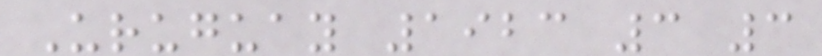Uruguay 1923 3 3
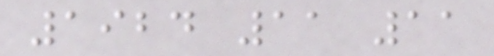1924 11 11
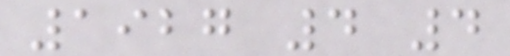1927 4 4
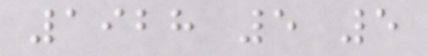1928 5 5
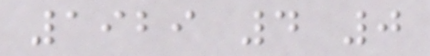1929 4 0
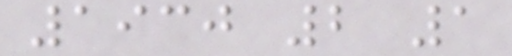1930 2 1
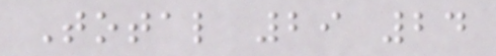Total 29 24
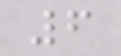6
